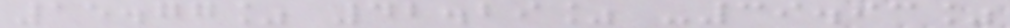15.77% 42.29% -39.93%
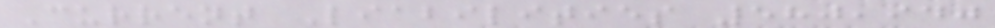Current Liabilities 580,940
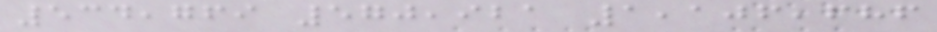534,769 570,921 1,106,686
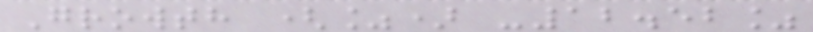Growth (%) -12.52%
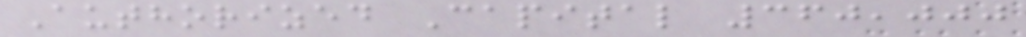Authorized Capital 360,000
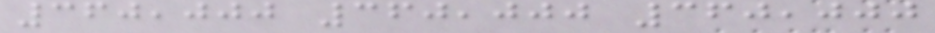360,000 360,000 360,000
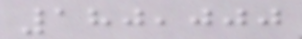180,000
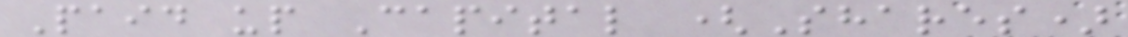Paid up Capital (Shares)
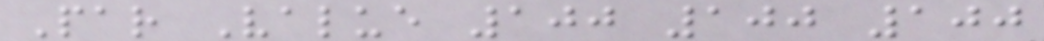Par Value 100 100 100
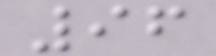96
